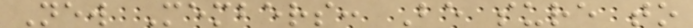New Members: Be sure to
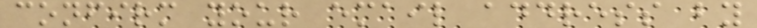confirm your email address by
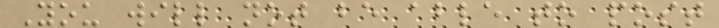You will not be able to post
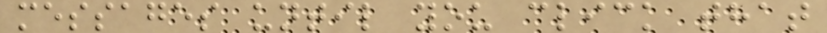messages until you click that
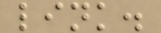link.
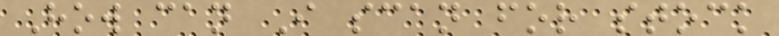How can I scan for stock
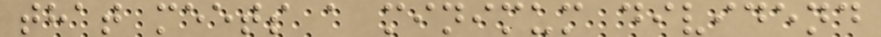that meets a minimum dividend
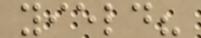yield?
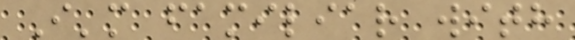I'm familiar with
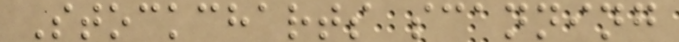Stockcharts scanning
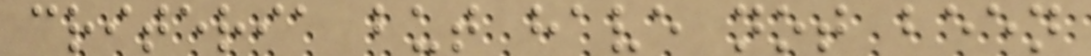criteria but have not been
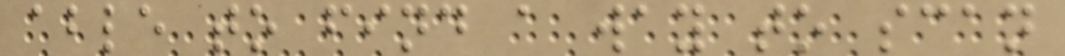able to find a way to scan
